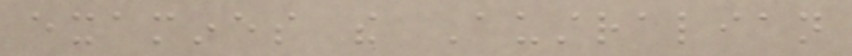examines the Australian
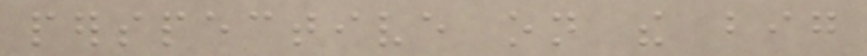perspective on the big
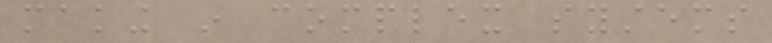making in complex systems
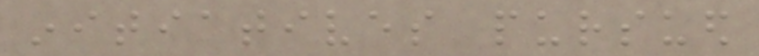initiatives pursued
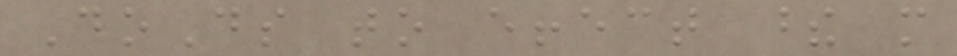DoDs to effect these more
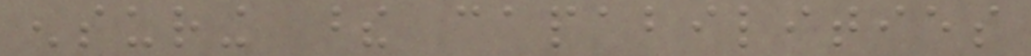ensuring these capabilities
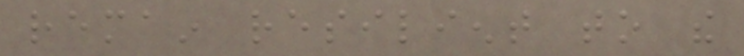remain resilient to the
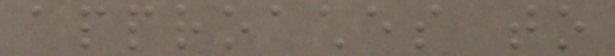approaches to
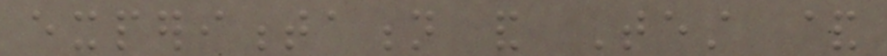experimentation and Test &
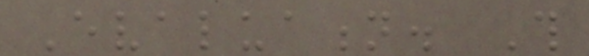Evaluation. This
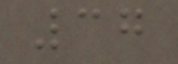37
